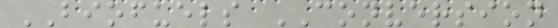BIOFUELS CONVERSION
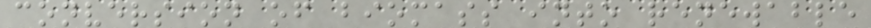conversion of biomass into renewable
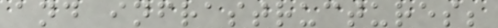and infrastructures;
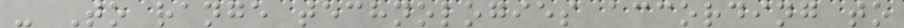- To range technologies according to
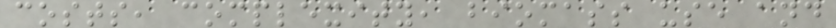costs, complexity, biomass use and
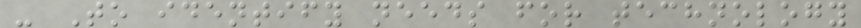- To identify needs for technology
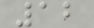12
